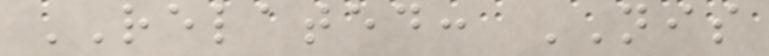RELATED: NIS
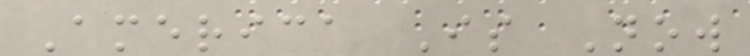America Is Now
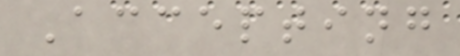Accepting
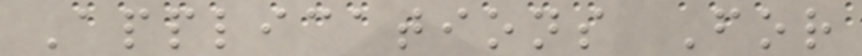Applications For
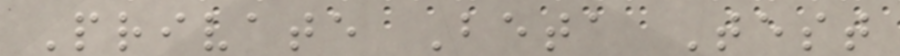Private Beta Test
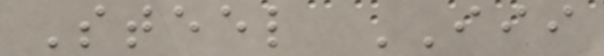Steel III
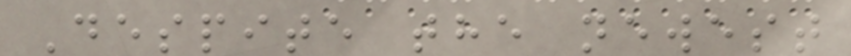Despite the newest
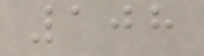108
